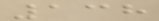138
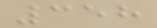358
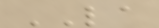LA
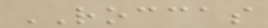ROCCAS
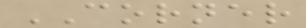CORNER
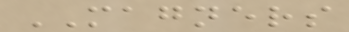MAGNERS
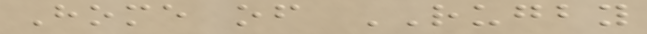Home of RUGBY
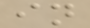in
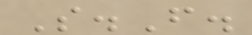S.F.
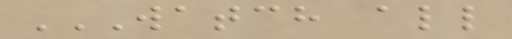WATCH ALL
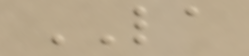LA
